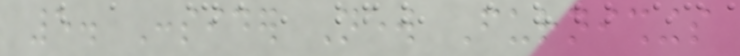5. Consider New Furnishings
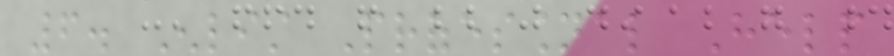6. Enlist Professional Help
